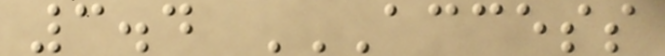3.4 ACCESS
